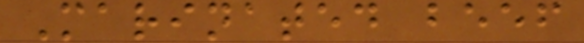Marinated beef
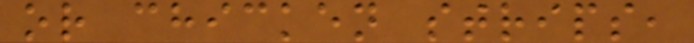or chicken strips,
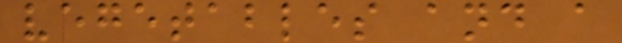vegetables and a
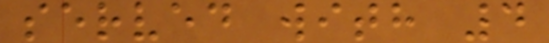served with 4
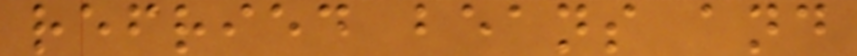refried beans and
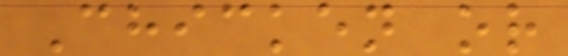Chicken or
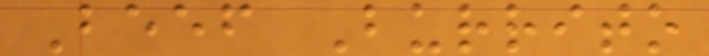Beef Burrito
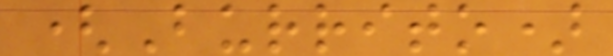(Burrito)
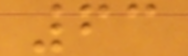63
